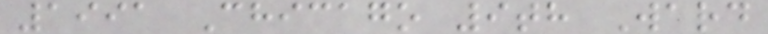1991 Chicago 9th Ward
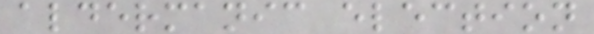aldermanic election
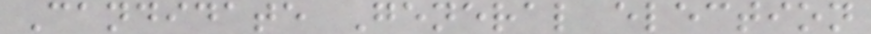Candidate General election
